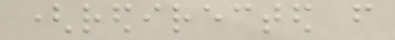(redirected from
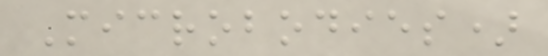Microbodies)
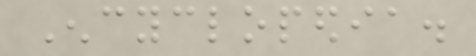Encyclopedia.
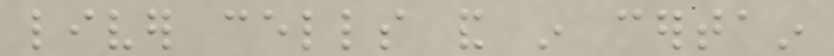liver cells and in certain
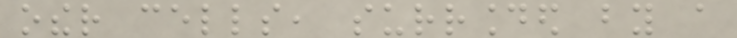other cells, surrounded by a
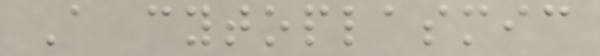A cytoplasmic
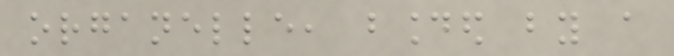organelle, bounded by a
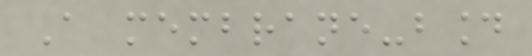A membrane-bound
